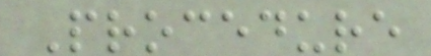Procedure
